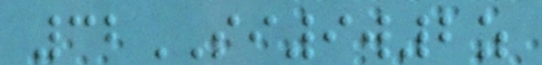32SI9w2z
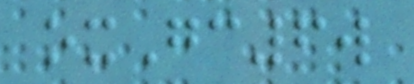oxGc6w
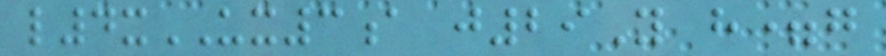l4xUX3a j29Y h=g
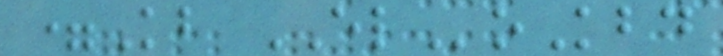=Kb ELoKbd
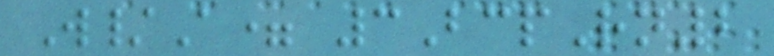W/A= 3BcpRn2
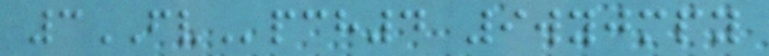3FVpch4 9wyjmpy
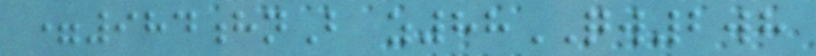=984hnB z88QW2wh
